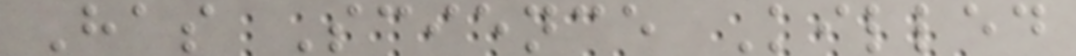Has Science Killed
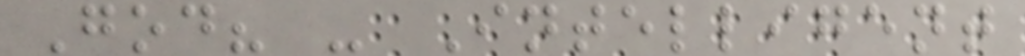God? - Intelligent
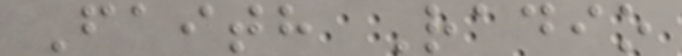Faith Radio
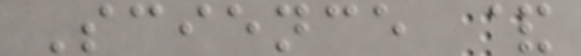Science &
